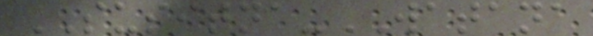SUSITNA-WATANA
